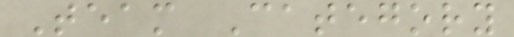Team Category
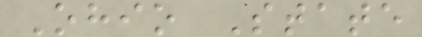Ohio State
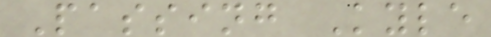Passing Kyle
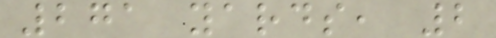271 yards, 2
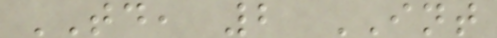TD, 2 INT
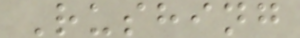Rushing
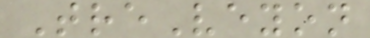TreVeyon
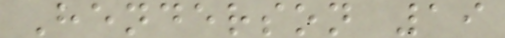Henderson 19
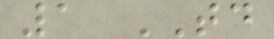1 TD
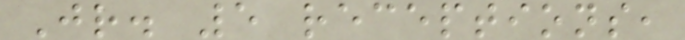Jr. 5 receptions,
